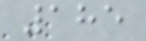185
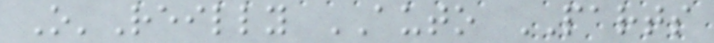O'Reilly AUTO PARTS
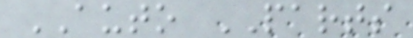AUTO PARTS
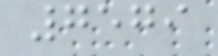7579
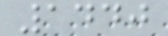1440
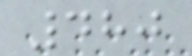480
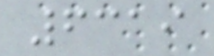6319
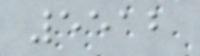5512
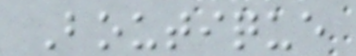Boutique
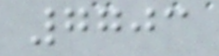7703
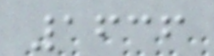1636
